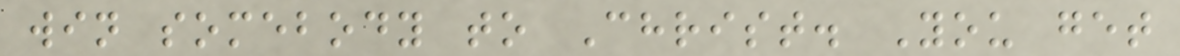win somebody to Christ. You get
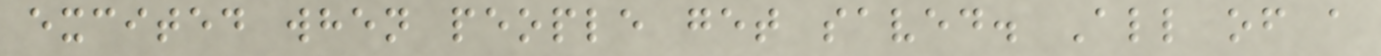excited when people get saved. All of a
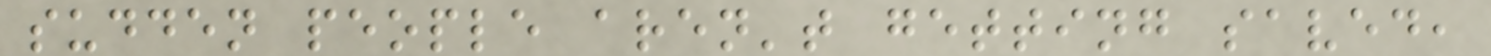sudden people aren't getting saved,
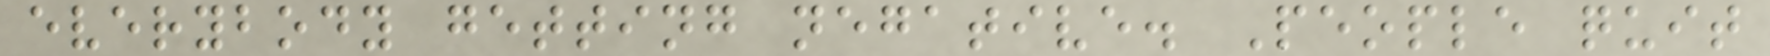everybody getting negative. People quit
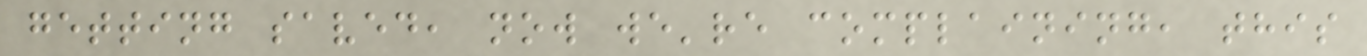getting saved, now we're complaining, this
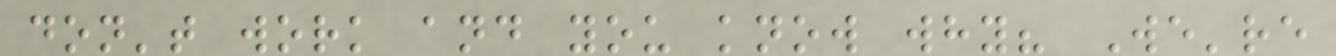don't work and you know why? We're
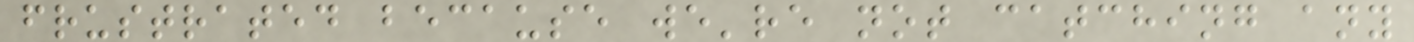frustrated because we're not catching any
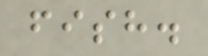fish.
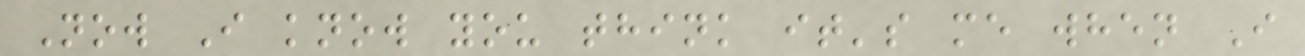Now I know you think it's me when I
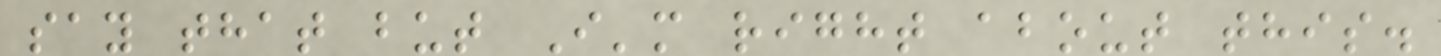say that but I'm right about this.
